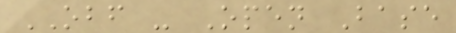OBF - Open Base
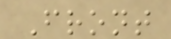Front
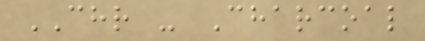CHR - Charcoal
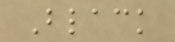Black
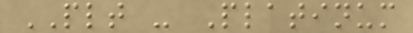PLT - Platinum
